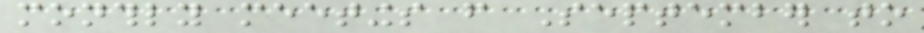monthly meetings from September to
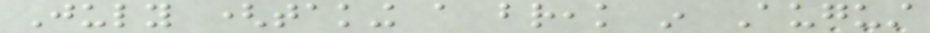July (taking a break in August
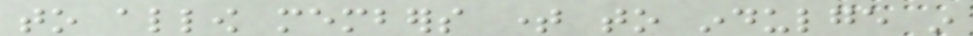to allow members time to indulge in
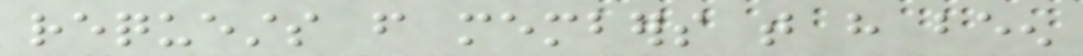requests from members that have been
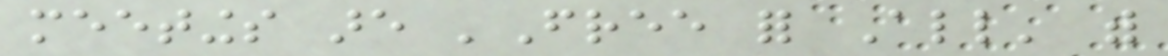meetings are 'Free for All' with
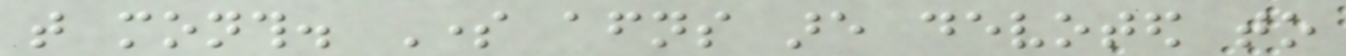that month. Some afternoons are devoted to
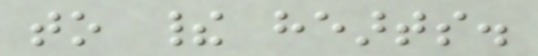to their hearts.
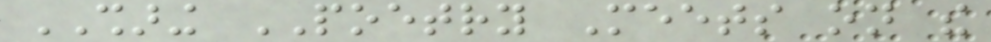SHARING POETRY Meets on the
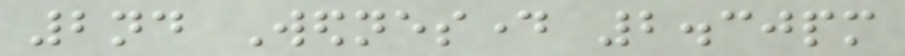2nd Wednesday 2.30pm
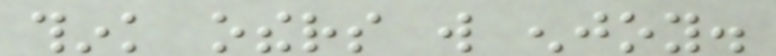think others will enjoy.
